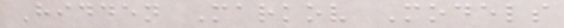Hidden Markov Models
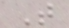T
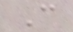C
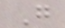G
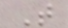T
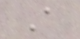A
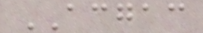ACGAC
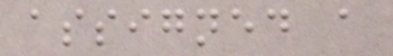assigned a
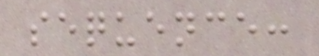sequence:
